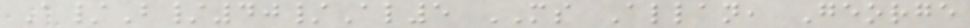A/B/40/Al5 MS Allan, George
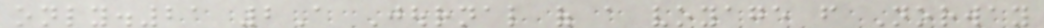only.21 2A Journal of a voyage from Norway
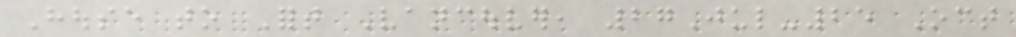House to Fort Vancouver, 27Jul-25 Oct
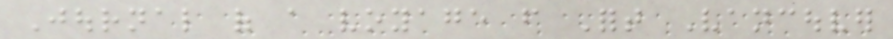Journal of a voyage from Fort Vancouver
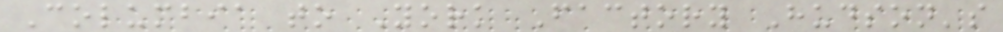Columbia to York Factory Hudson's
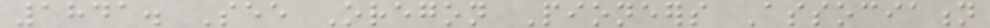1841. See Oregon Pioneers Association
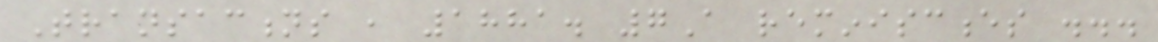Transactions , 1881. 7A reminiscences ...
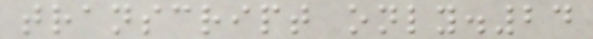transcript only.24
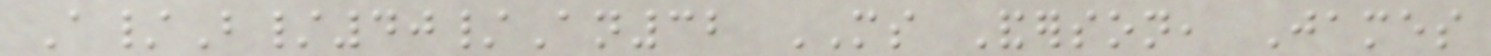A/B/40/An32 MS Anderson, James
